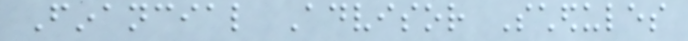Financial Advisor Schedules
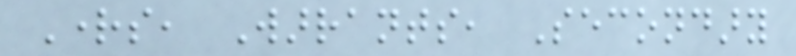Rights, Warrants, Secondary
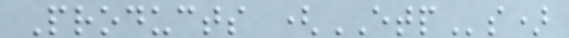Products (ETPs)
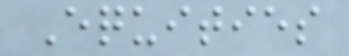Equities
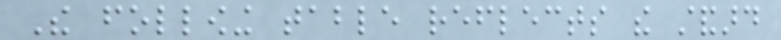The following table reflects the standard
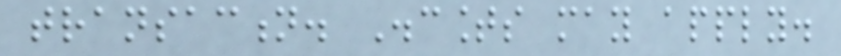transaction. Discounts may apply.
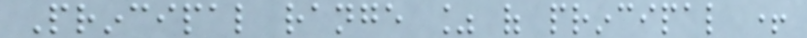Principal range % of principal +
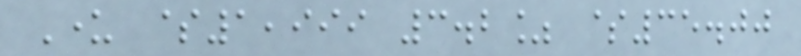Under $1,999 3.2% $35.00
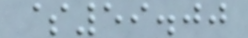$59.00
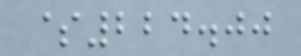$224.00
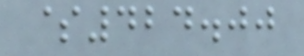$424.00
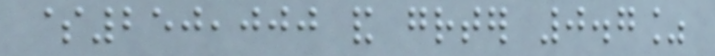$250,000 and greater 0.7%
